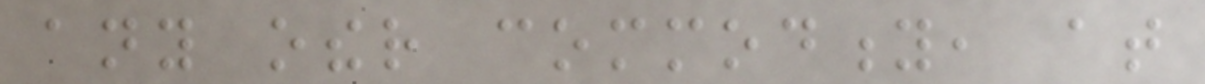any other commodity, at
